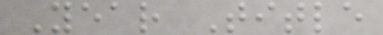Year Title
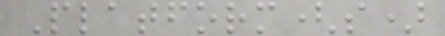Platform(s)
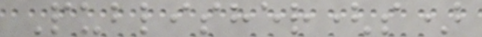Publisher(s)
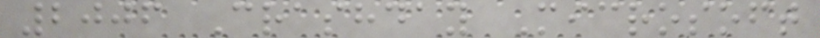2006 Crashday Microsoft
